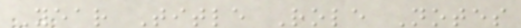Year Title Role Notes
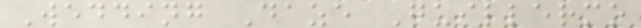Wedding Daze Guillermo
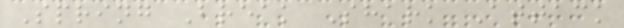Spring Break Shark Attack
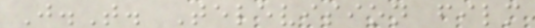J.T. Television film
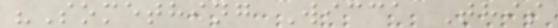"Something Wicca This
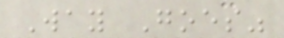Way Goes"
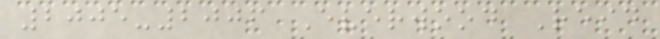2005-2006 Everwood Reid
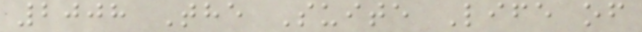2008 The Suite Life of
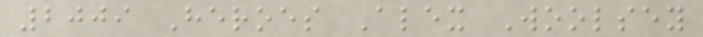2009 Heroes Alex Woolsey
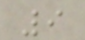9
